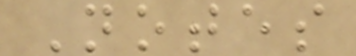Notes
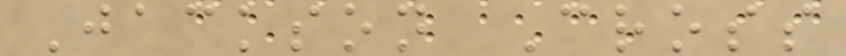Jackson Cross
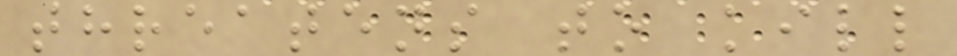threatens to kill
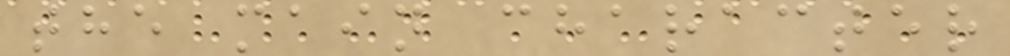the main character
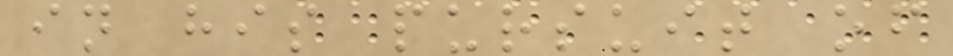in his pursuit of
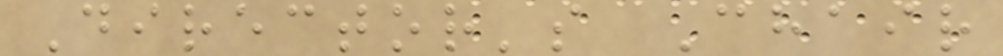Director's Chair
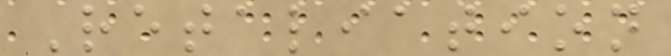Retaliation
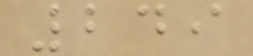249
